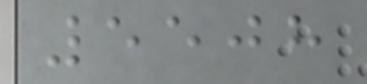5508
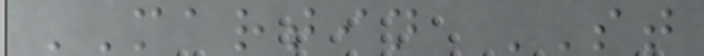MARTIN ST
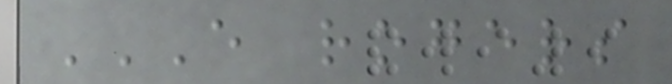E ROGERS
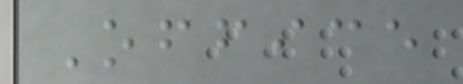Office
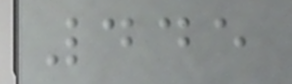445
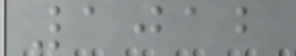1012
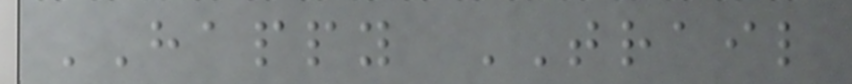HAPPY TRAIL
